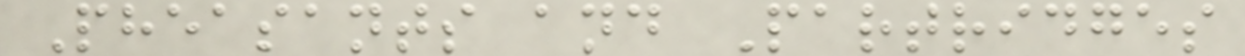Pheasants and Partridges
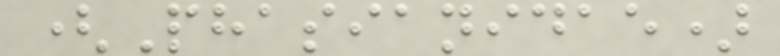(Phasianidae)
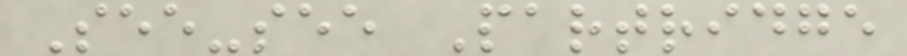See-see Partridge
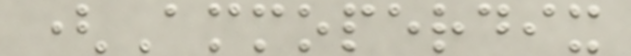(Ammoperdix
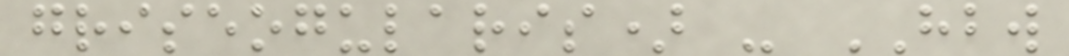griseogularis) - HBW
